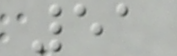51
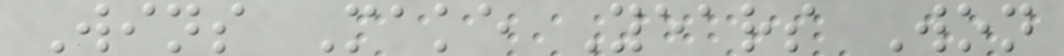Wins Make Years Won
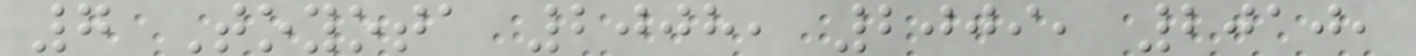7 Toyota 2008, 2009, 2010,
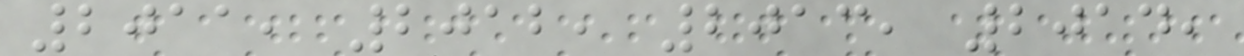2011, 2012, 2013, 2014,
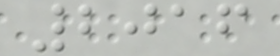2016
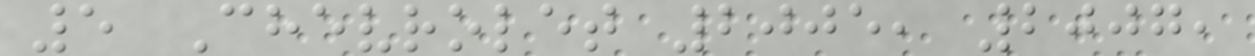5 Chevrolet 2005, 2007,
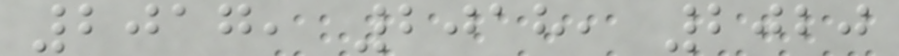2017, 2018, 2020
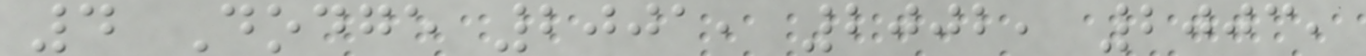4 Dodge 2001, 2002, 2003,
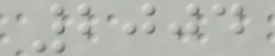2004
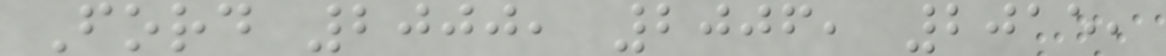Ford 2000, 2006, 2015,
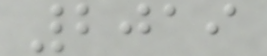2019
